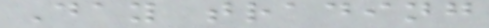Day trading
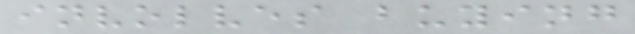involves buying
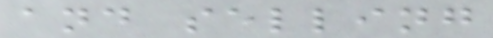and selling
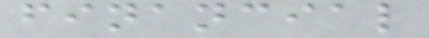financial
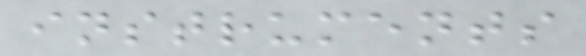instruments
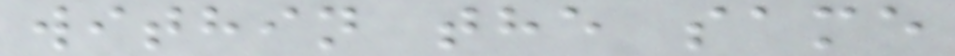within the same
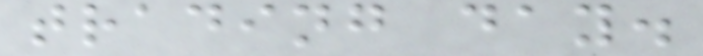trading day.
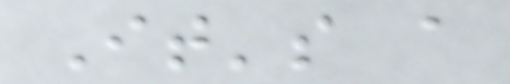It's a
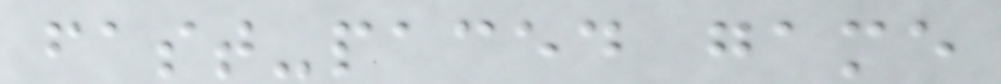fast-paced game
